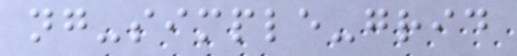ng-simple-grid
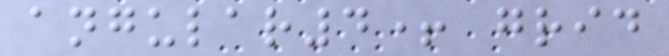angular4+ grid
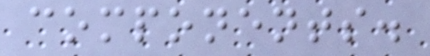components.
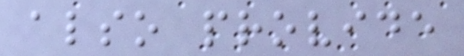also provide
